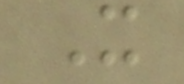X
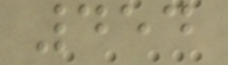454
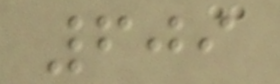609
